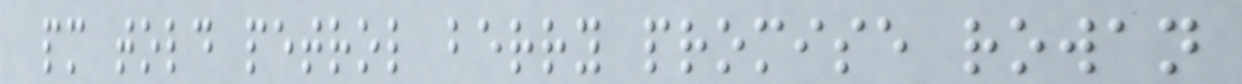pm told petrol berry promise rowan
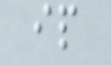ip
